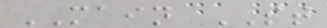MAIN ST
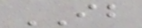IB
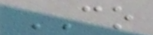CO
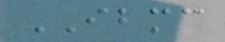IBMC
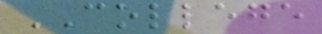COLLEGE
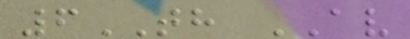6TH AV
